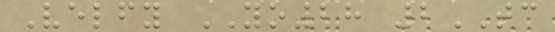Velfy YO28 2TC
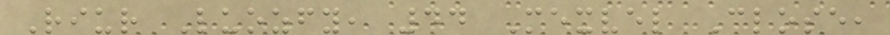Riur Luozfy, 44 Mexvel Close,
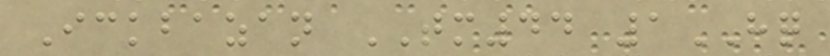Ickbazan TM44 1HQ
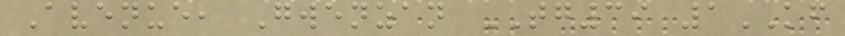Avenue, Gwenzan TG39 1KF
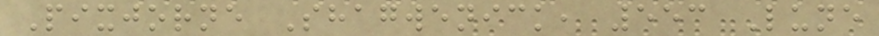Pixjorne Shagwenick, 553 Lune
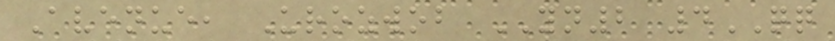Avenue, Urozwob YN2 4QQ
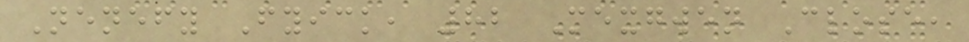Nenefy Fyick, 82 Mexgwen Close,
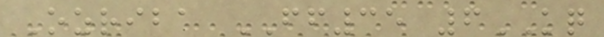Ozriba FF35 6KQ
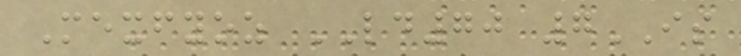Mexfyoz LD70 7IS
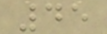45
